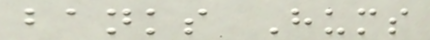banks Hums
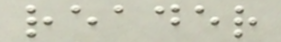reader
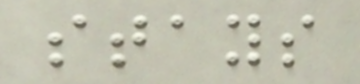stays
